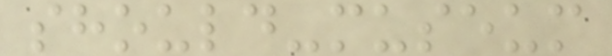should-museum
